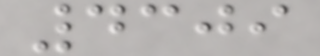4309
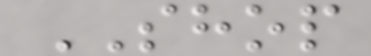SHOP
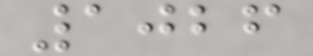1026
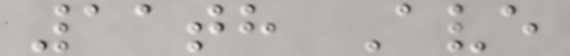11th Ave
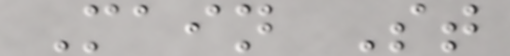Main St
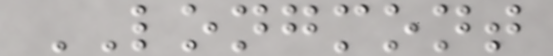LONGMONT
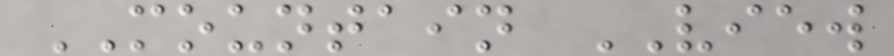MOUNTAIN VIEW
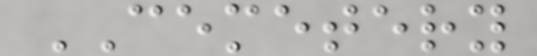CEMETERY
